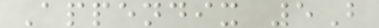Appendix 5B
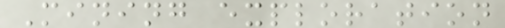Mining exploration
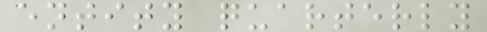entity quarterly
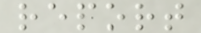report
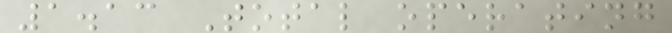1.13 Total operating
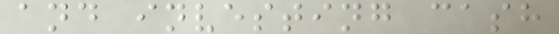and investing cash
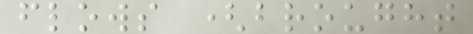flows (brought
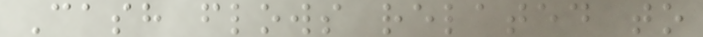Cash flows related to
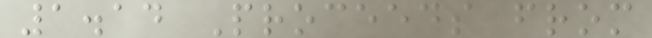1.14 Proceeds from
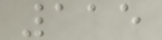115
